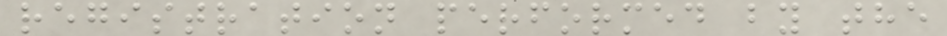registration performed by the
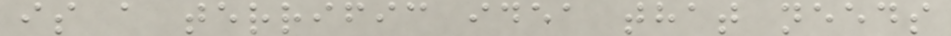is a terrific idea that needs
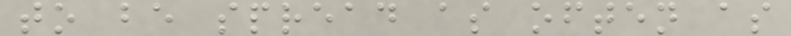to be spread as often as
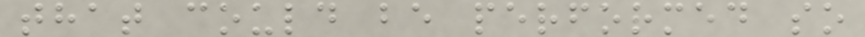that could be performed so
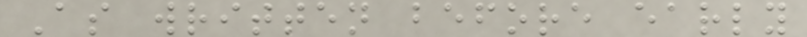As written before early
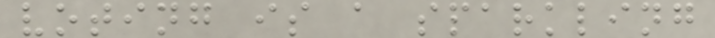voting is a sparkling
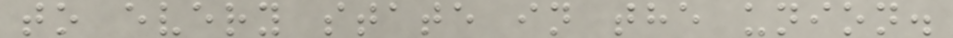to every state in the union.
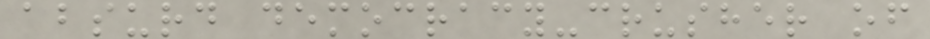absurd democracy-crusher of
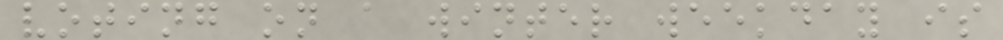voting on a winter weekday is
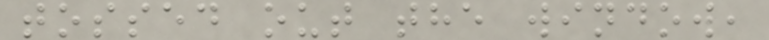tossed out the window,
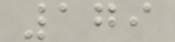179
